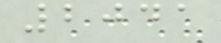2041
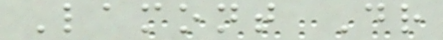Lamont Dr
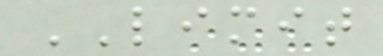LIMIT
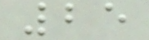25
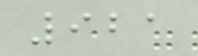921
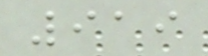919
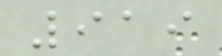919
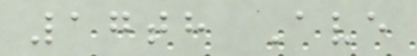17th Ave
